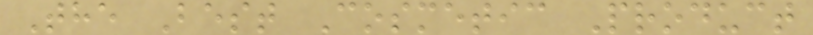The Best Cosmetic Product
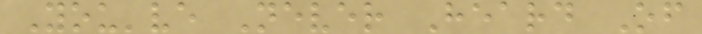You've Never Heard Of
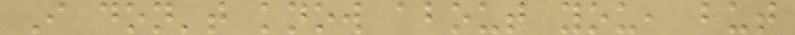I don't know about you, but
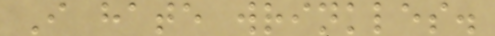I hate wrinkles.
